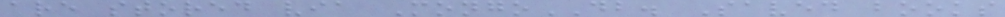are stored via MongoDB. Saved books
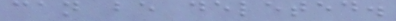can be deleted.
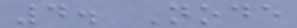4. Node
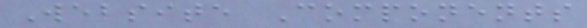Website Components
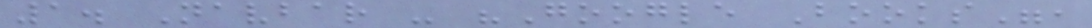1. Navbar - "Google Books",
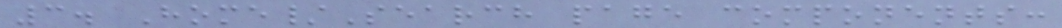3. Home/Search page components:
